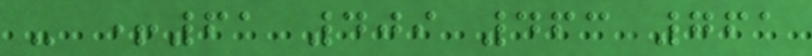- +61 409 463 761
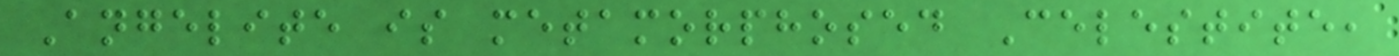Angelite is metamorphosed Celestite,
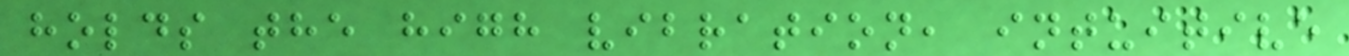holds the high vibration, intuitive
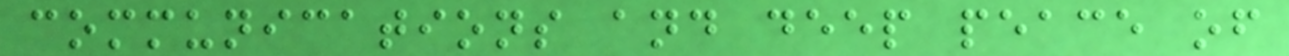communications and deep peace of
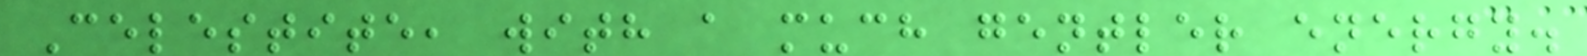Celestite, with a much gentler energy.
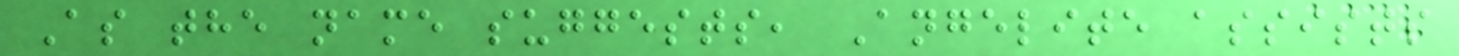As the name suggests, Angelite assists
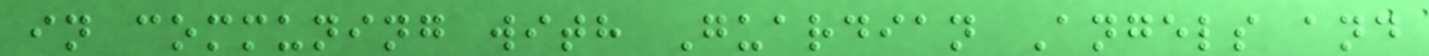in communing with Guardian Angels and
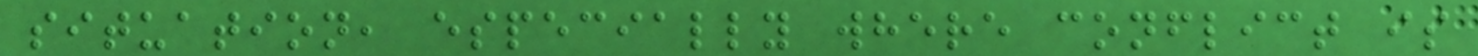situation, especially where conflict is
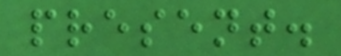present.
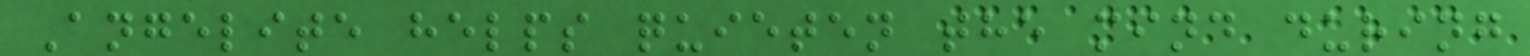Angelite helps quieten the mind during
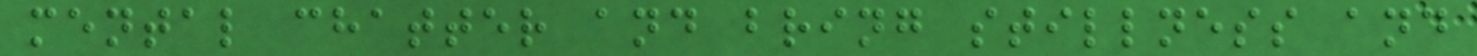mental chatter and bring stillness and
